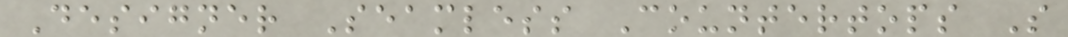Designer Seamless Countertops S
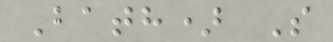Bath) S
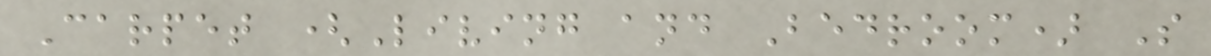Carpet (Living and Bedroom) S
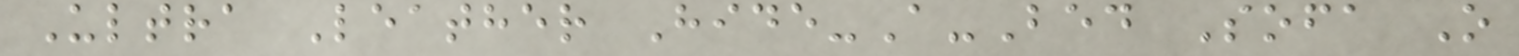Ultra Leather Hide-A-Bed Sofa O
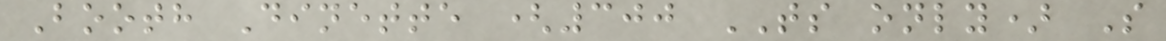Booth Dinette (300 TS only) S
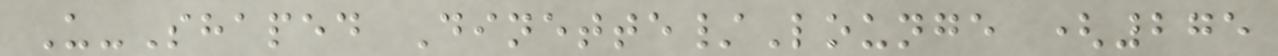U-Shaped Dinette/Lounge (275
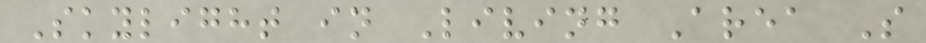Skylight in Living Area S
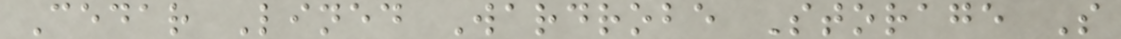Cedar Lined Wardrobe Storage S
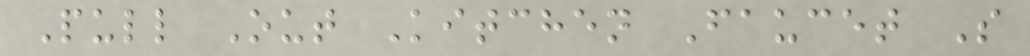Pull Out Kitchen Faucet S
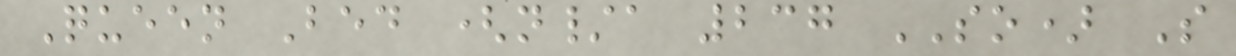Queen Bed (n/a 237 SO) S
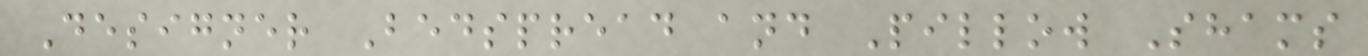Designer Bedspread and Pillow Shams
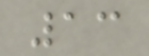13
